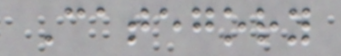Category
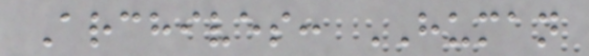Archives: HUMAN
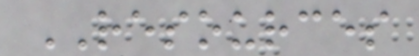RESOURCES
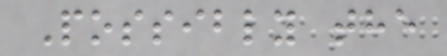Possibly the
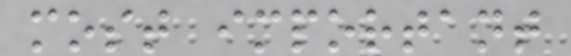most important
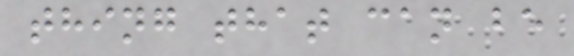thing that can be
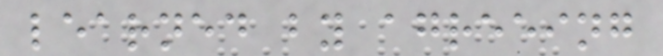learned by agreeing
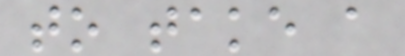to take a
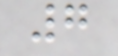7
